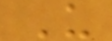U
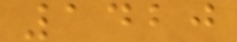1420
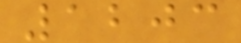1203
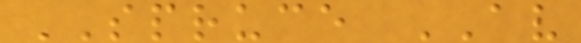SPRUCE AV
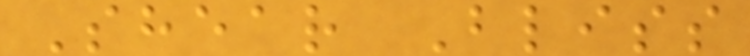Shear Bliss
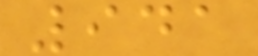941
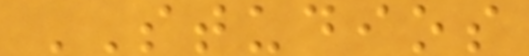STUDIOS
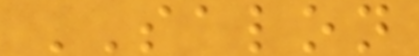SALON
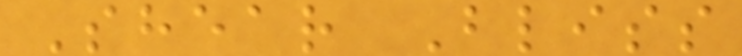Shear Bliss
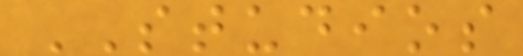STUDIOS
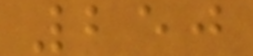250
